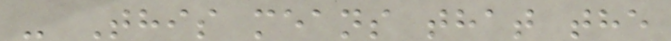- This means that the
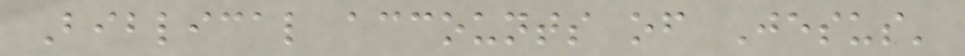Biblical accounts of Jesus'
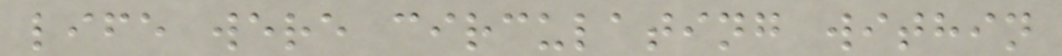life were circulating within
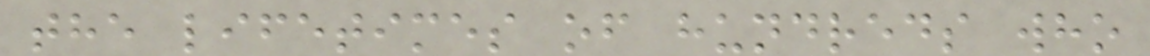the lifetimes of hundreds who
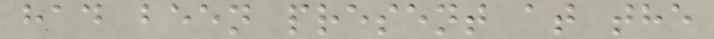had been present at the
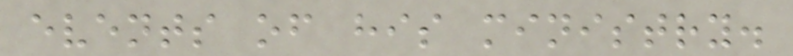events of his ministry.
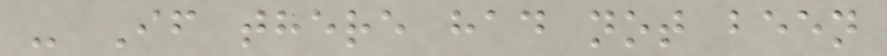- If there had not been
